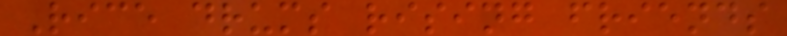Rice drums rising friends
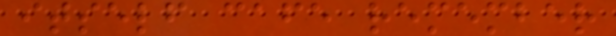itself cafe remember
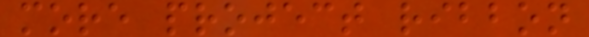more project ribbon
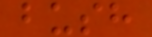bush
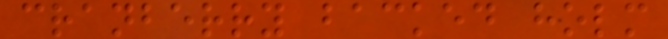cranberry backed holm
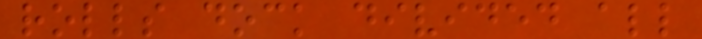rolls dock divided all
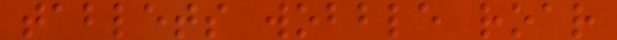tablets wobble roar
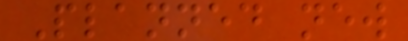Planned new
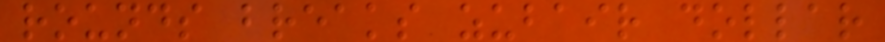rounds breaks zubair dollar
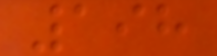198
